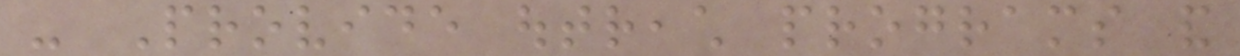- Provide outreach programs and
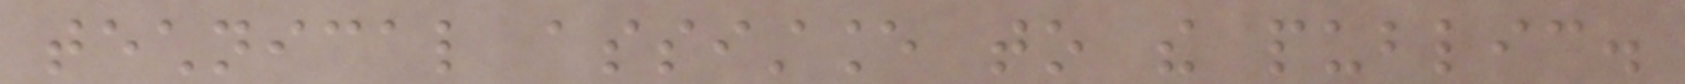technical assistance to the public.
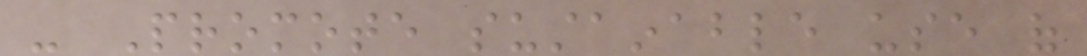- Promote sustainable use of
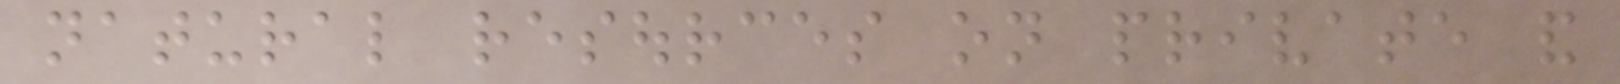natural resources on private and
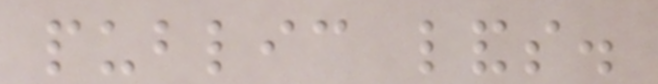public lands.
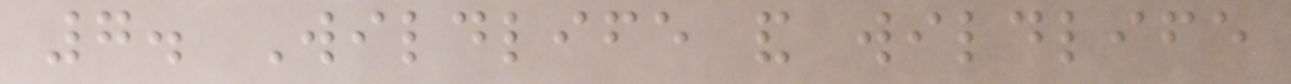7. Wildlife and wildlife
